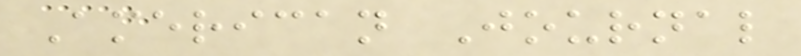American Journal
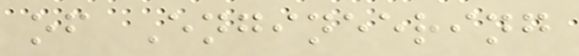of Engineering
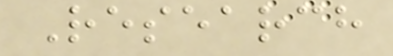Research
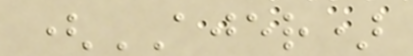(AJER)
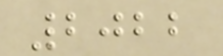2022
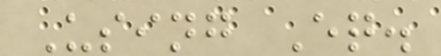Using Eq.
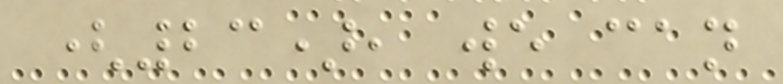(23), we can
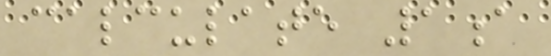calculate 1a
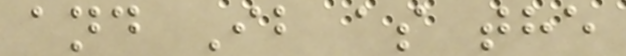and Ib as the
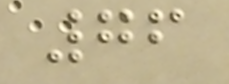76
